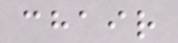chair
